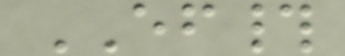EF#
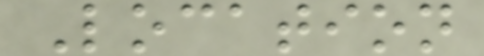Location
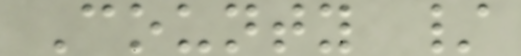County /
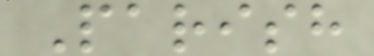Parish
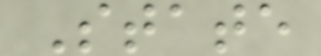State
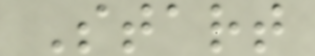Start
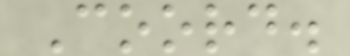Coord.
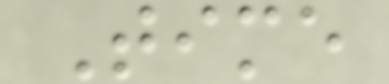Time
